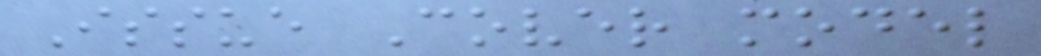Issue Cover model
